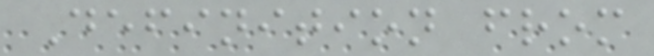Definition from
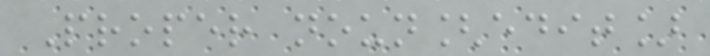Proper noun[edit]
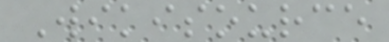Wikisource
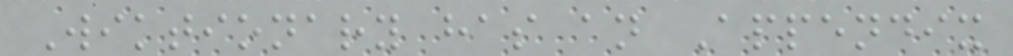Wiktionary has an Appendix
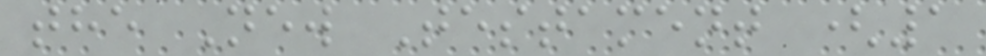the New Testament (1
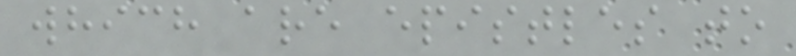which are epistles to
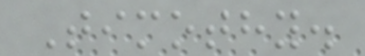Timothy.
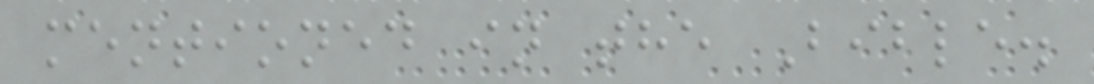mentioned in the Bible.
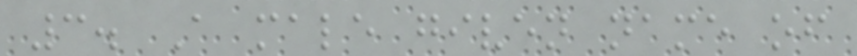3. A male given name of
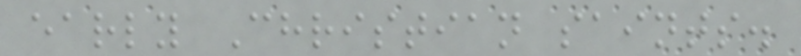early Christian saints.
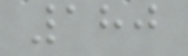180
